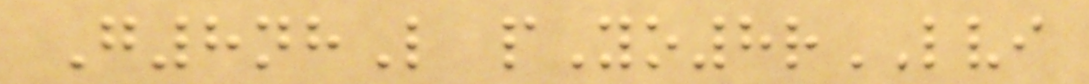G8nhL pYo8rLVI
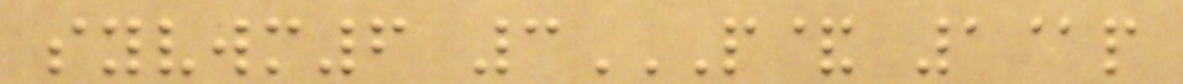syvwm6 3P& 1@P
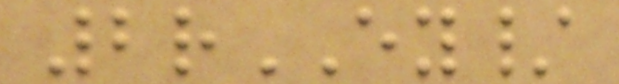2rEY/
